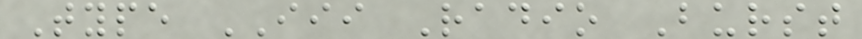Type III Radio Burst
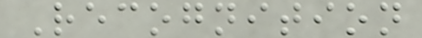Recognition
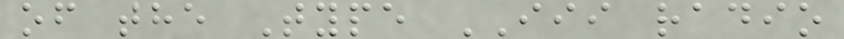of the Type III radio
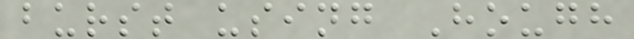burst using Hough
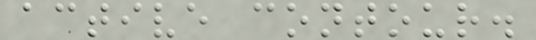active contour.
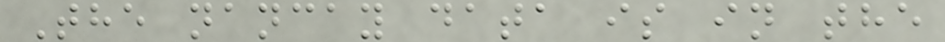The nancay data is in the
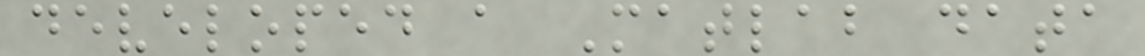developed a Matlab data
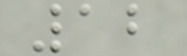12
